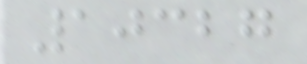10327
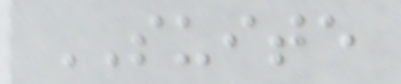SUITE
